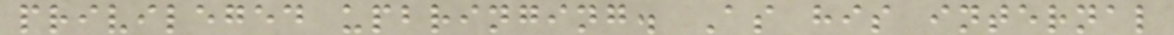privileged upbringing. As his internal
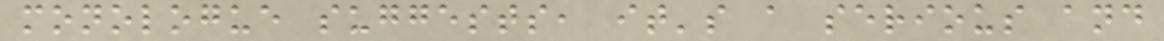monologue suggests, it's a serious and
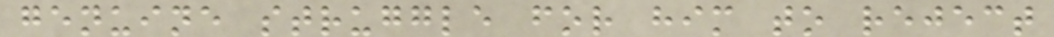genuine struggle for him to reject
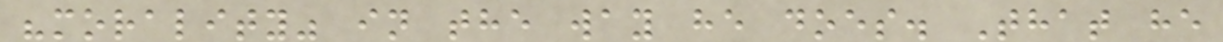"morality" in the way he does. That he
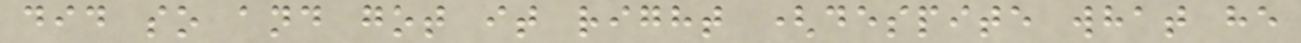did so and got it right (despite what he
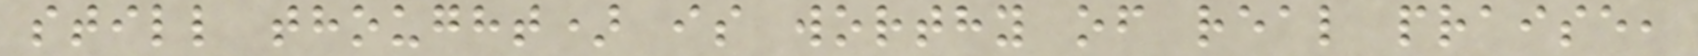still thought) is worthy of real praise,
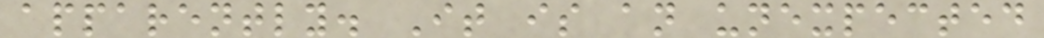apparently. It is an unexpected
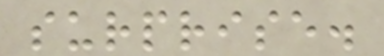surprise.
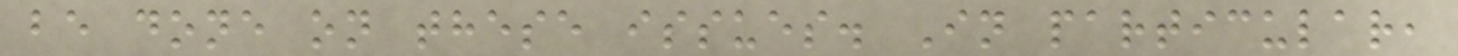be done on these issues. In particular,
